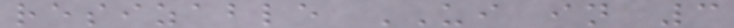resizable UI in 3
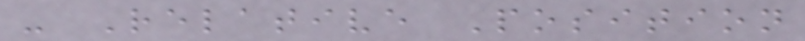- Relative Position
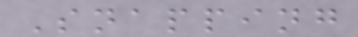Snapping
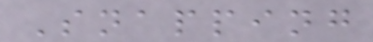Snapping
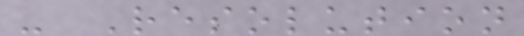- Resolution
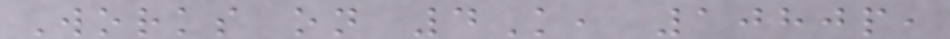Works on 4K, 1080p,
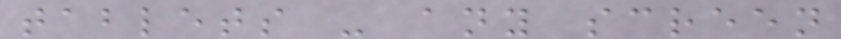tablets - any screen
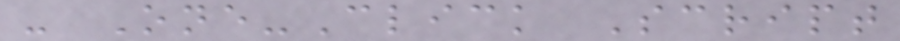- One-Click Script
